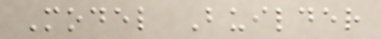Model Builder
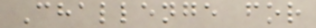Challenge for
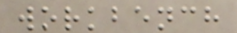workbench
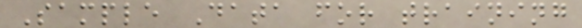Sample Data for training
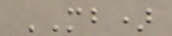MB)
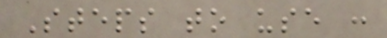Steps to use :
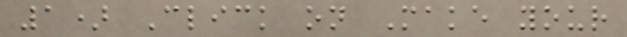1) Click on Make your
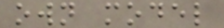own model
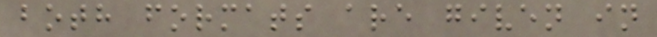both formats are given in
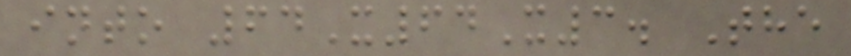into 64X64X3. The
